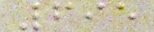695
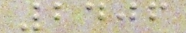2406
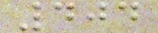404
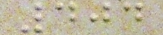404
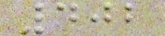402
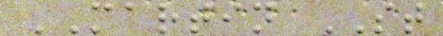MARTIN ST
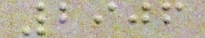2906
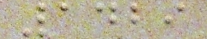1429
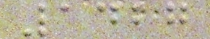1427
